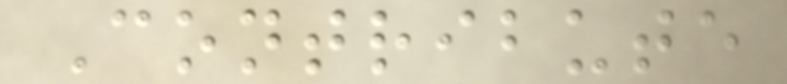Contribute
